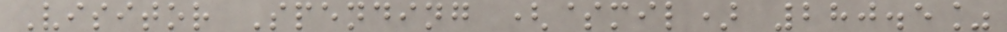Visitor Spending ($mil) 280.5%
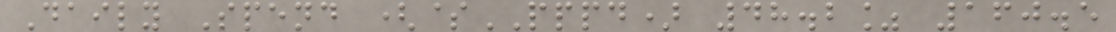Daily Spend ($PPPD) 48.2% 160.5
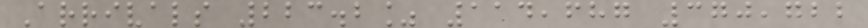Arrivals 223.2% 114,687 370,722
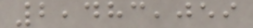2,483,059
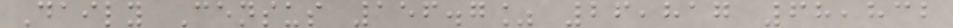Daily Census 156.7% 26,817 68,832
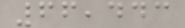66,443
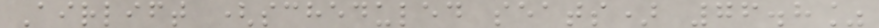Airlift (scheduled seats) 76.8%
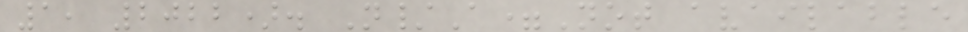1, 2022). N/A=Not available
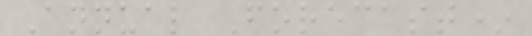Annual Forecast*
